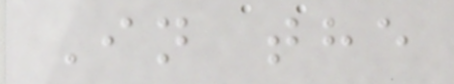In the
